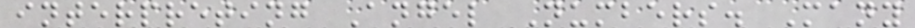interpreting Angel Numbers. Many
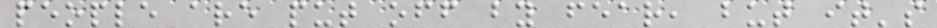people are put off by fear, but it's
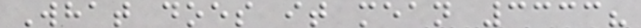What does it mean 3333?
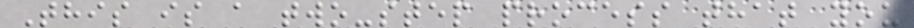This is a two-step process that you
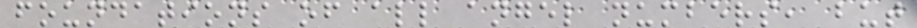foundations of all angel numbers, but
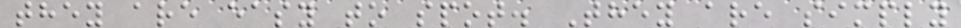they are easy to spot. They are simply
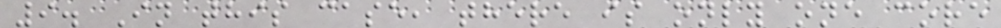9. In this case, there is only one core
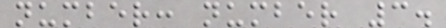number: number 3.
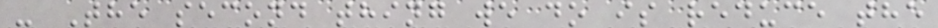- The second thing we do is reduce the
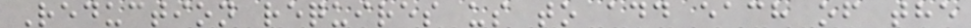Reduction requires us to add each of the
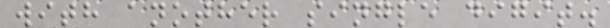with another single digit.
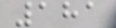181
